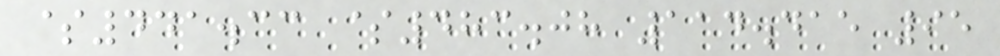$441.33 $483.08 114.415 95
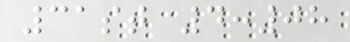31st 4:08
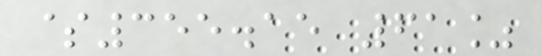$355.15 61%
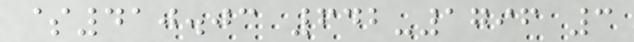$410.03 642-1796 3
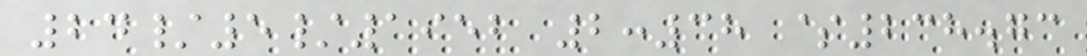24/5/1952 2:38 $238.73
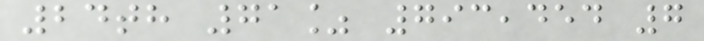24th 71% 793,454 7
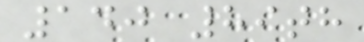140 89th
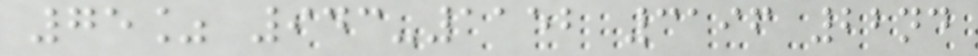75% 943-1152 3196 22nd
